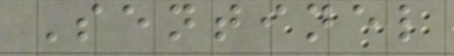Sentinel
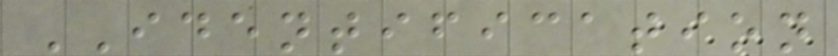IDENTIFICATION
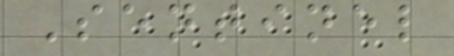Sentinel
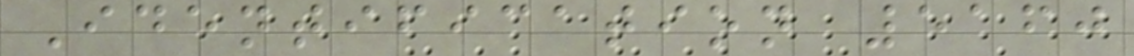Identification 5160
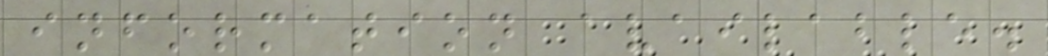information available.
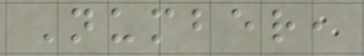Number,
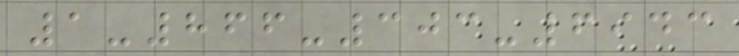1-866-303-6943
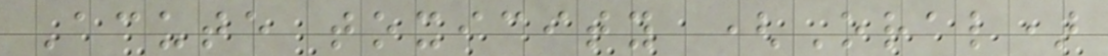Acute toxicity (Oral)
